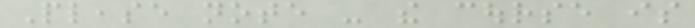Please note - the course is
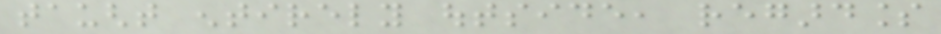taught entirely outside, regardless
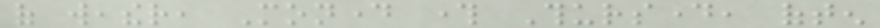of weather, Monday through Thursday, often
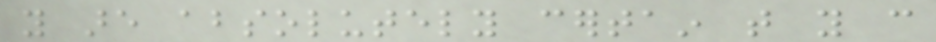you are absolutely certain that you can
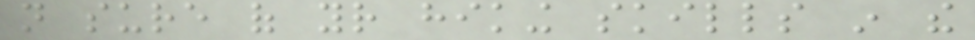not sure of your hiking skills in the
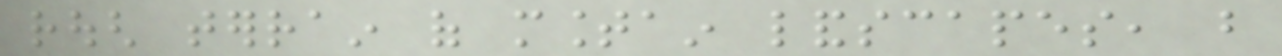rough terrain of mountain landscapes, but
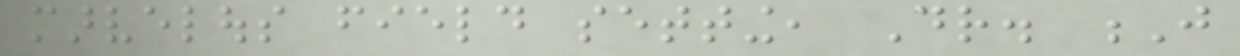marvelous field setting, Dr. J
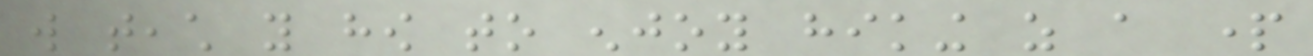will teach you how to enjoy hiking as a part
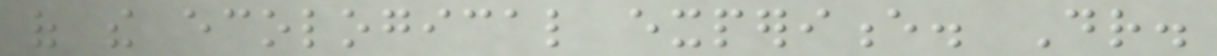of the ecological experience. Dr.
